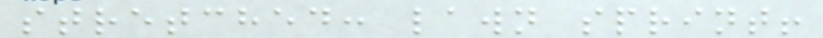stretched: lawn sprint!
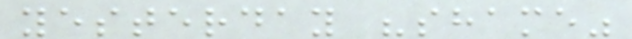yesterday "shame"
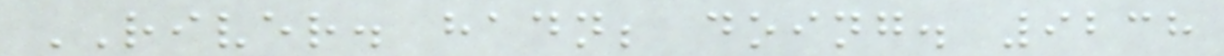RIVER. hadn; doing. 9238
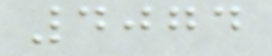4074
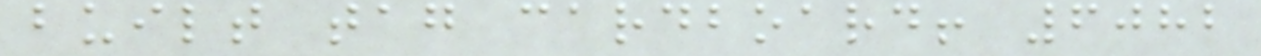built tag cardboard! 6082
